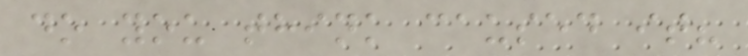do you think caused it?
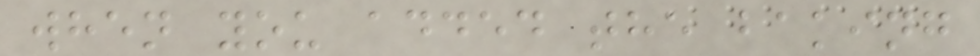when you added the baking
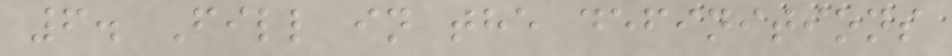6. Fill in the definitions
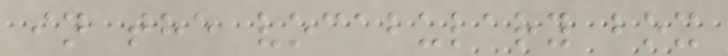in the vocabulary box
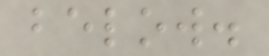below.
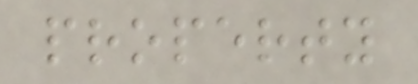property
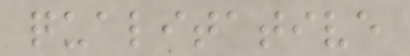qualitative
